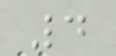4
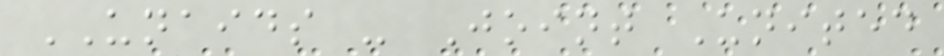UNAIDS - Joint United
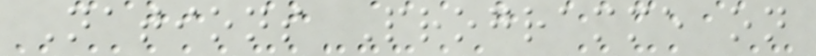Nations Programme on
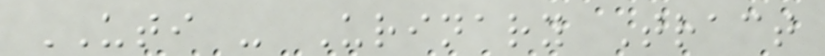UTI - Urinary Tract
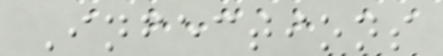Infections
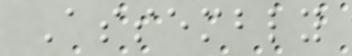Assembly
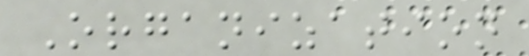Organization
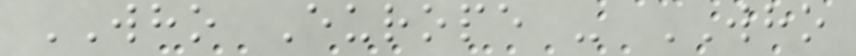WHO Europe - WHO
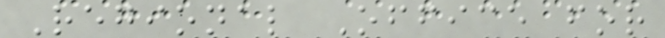Regional Office for
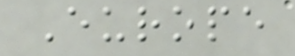Europe
